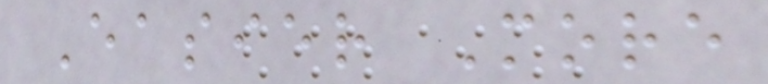Easier More
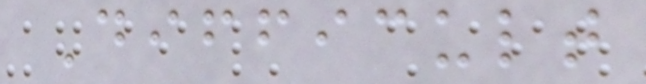Difficult
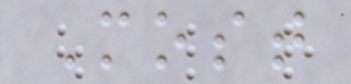Most
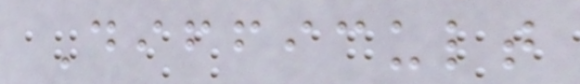Difficult
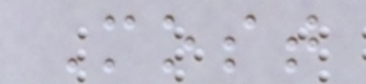Most
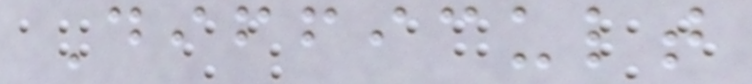Difficult
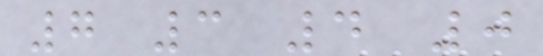7 3 4 0
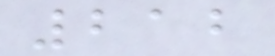212
